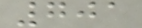701
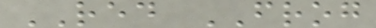RED FROG
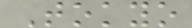Tokyo
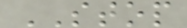STOP
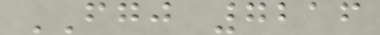FGJ 7216
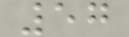57
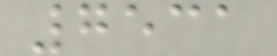7531
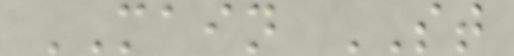MAIN ST
